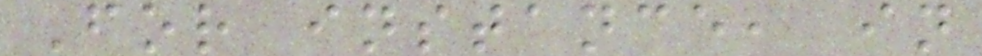For instance, in
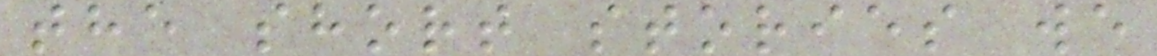the short stories we
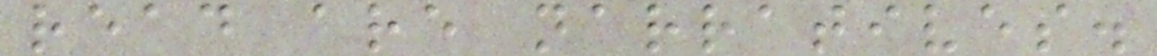read are narratives.
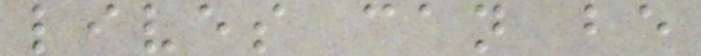lives can be
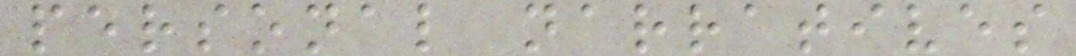personal narratives
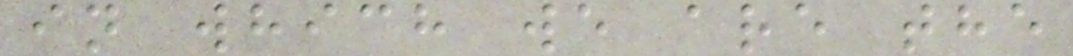in which we are the
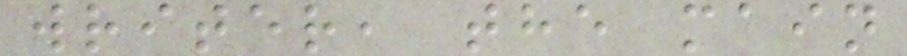writer, the main
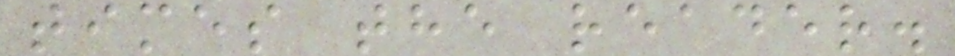times the reader.
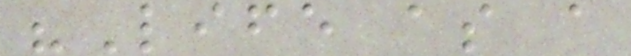"Life as a
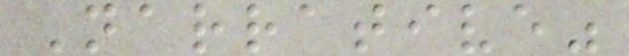Narrative"
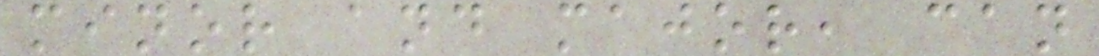minor and major, can
